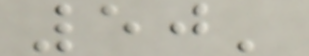50'
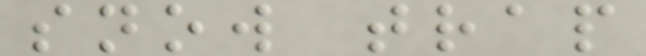snow trap
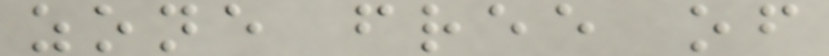zone free of
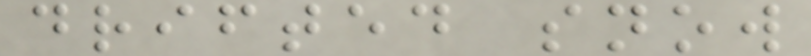drifted snow
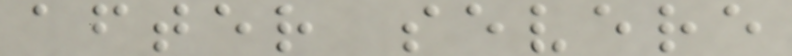after severe
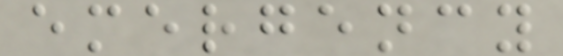emergency
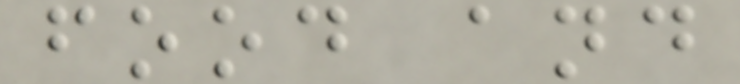food and
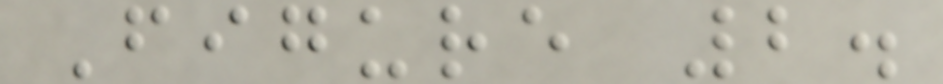Figure 2.
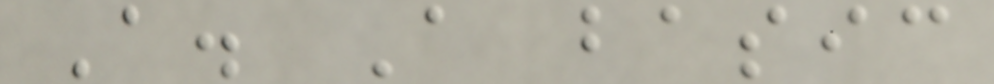A. A basic
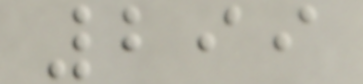299
